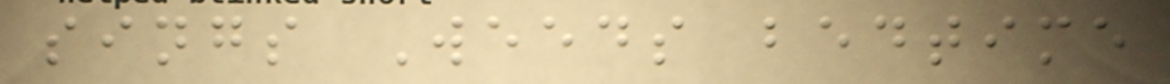sings Weeds bedtime
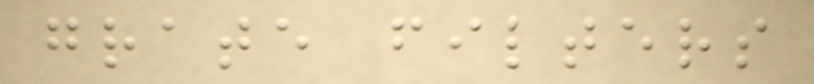grate filters
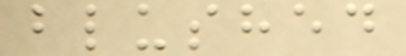blushed
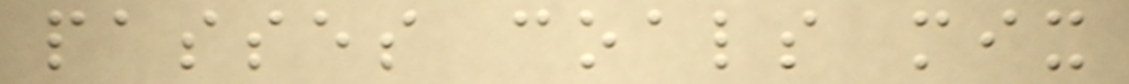passes coals mix
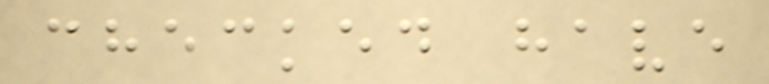checked have
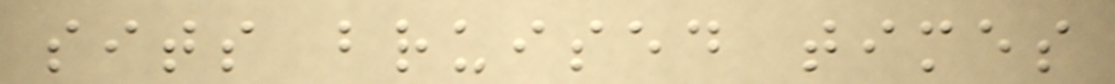sits bruised times
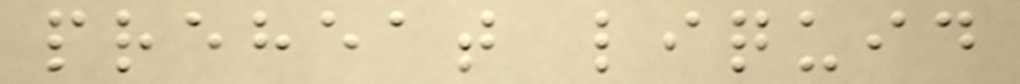preheat liquid
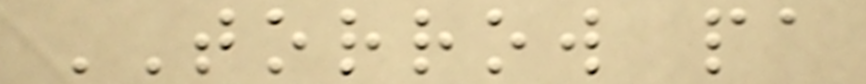TORROW pa
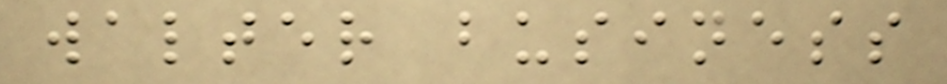walter business
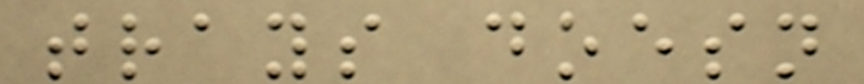trays doesn
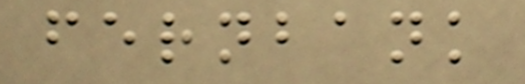fernbank
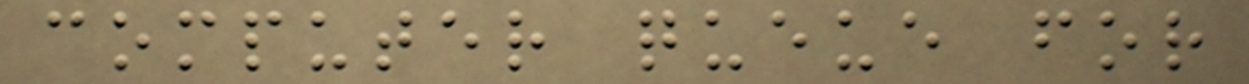computer queue for
